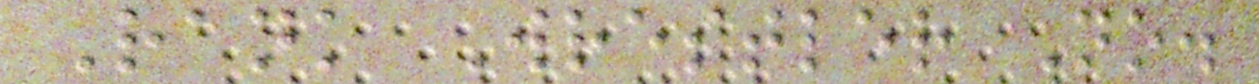Rank Wrestler No.
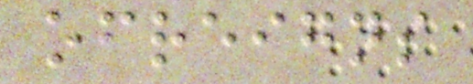ofreigns
